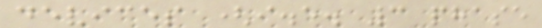devices (i.e. 3 phase
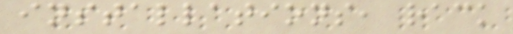installations, rack
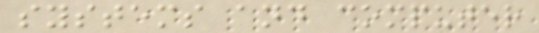systems and computer
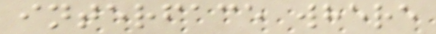interface where
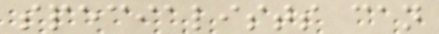specialists can
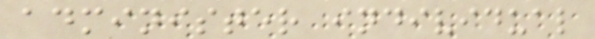administer individual
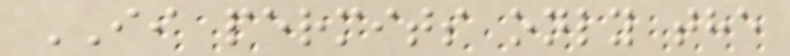II permits only the
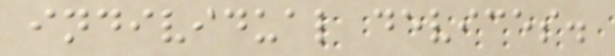individual devices.
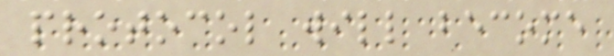protocol will become
